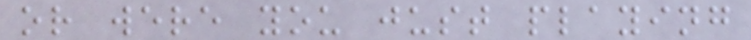or were you just playing
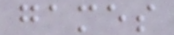games
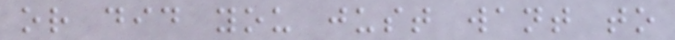or did you just want to
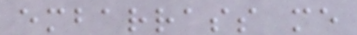embarrass me
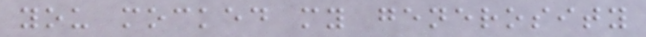you mocked my generosity
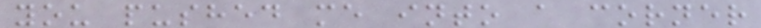you pushed me into a corner
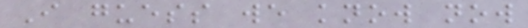I guess we know now
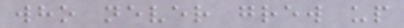who never grew up
